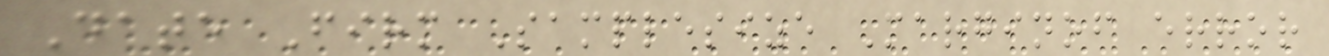Date Firm Samplesize Marginof error
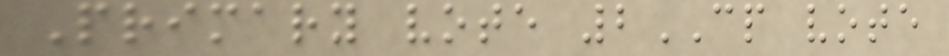Primary vote 2CP vote
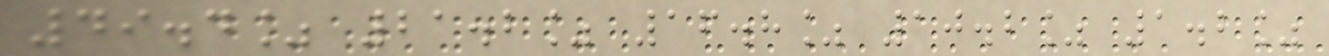49.4% 21.2% 16.8% 10.2% 1.2%
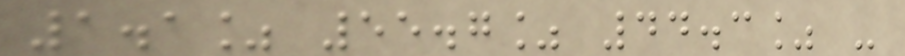1.1% 55.7% 44.3% -
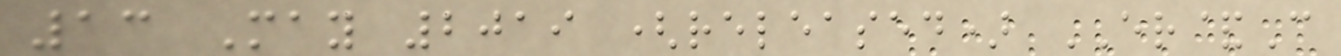13 May 2019 (released) ER&C
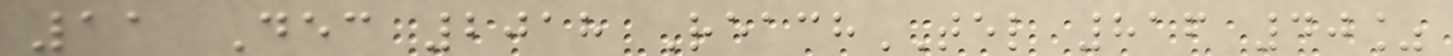11 Dec 2018 ReachTEL 816 40%
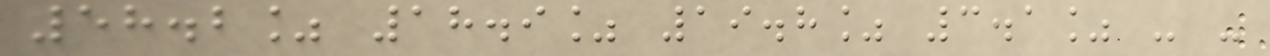58.2% 18.9% 19.8% 3.1% - -
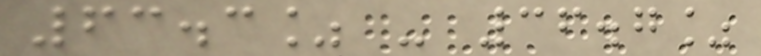63.3% - 36.7%
